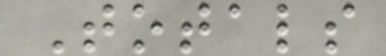Totals
